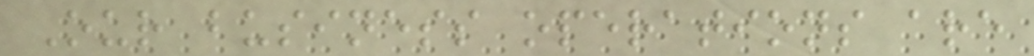Our business operations are
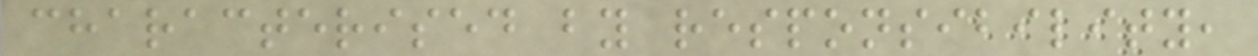characterised by responsibility,
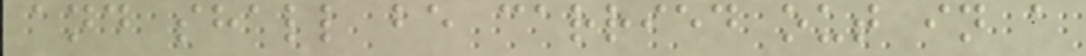and shall be carried out in a
